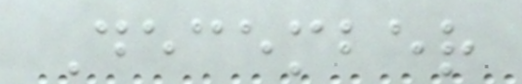December
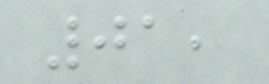01,
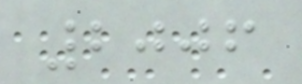2006
